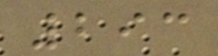293
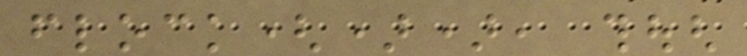flock()), though
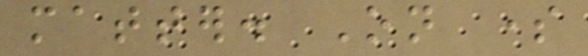matter. On some
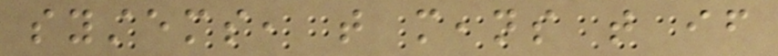systems, that means that if
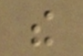the
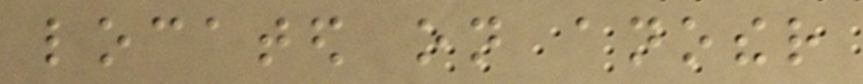located on another
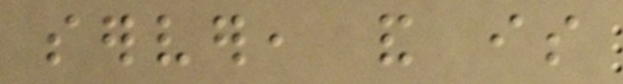server, and is
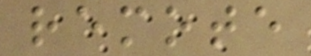remote
